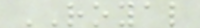ROYAL
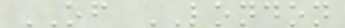OF LONDON
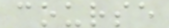course
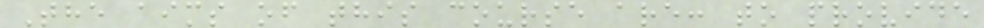The aims of this course are: to provide
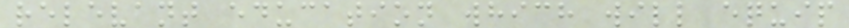relevant education which will equip
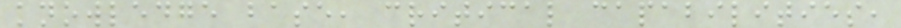knowledge base, critical capabilities,
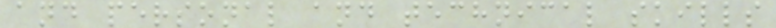and personal and technical skills
